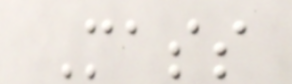Mass
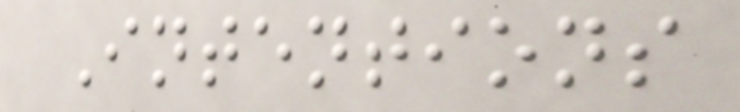Intentions
